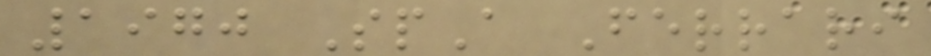1970 SpA Ferrari
